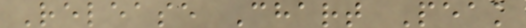Release Chart Peak
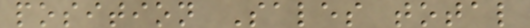position Sales total
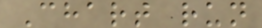Chart run
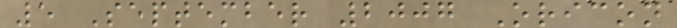5 September 2007 Oricon
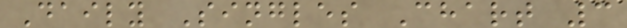Daily Singles Chart 3
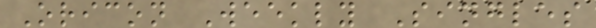Oricon Weekly Singles
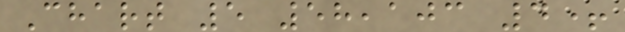Chart 5 58,103 4+
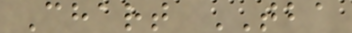Chart TBA
